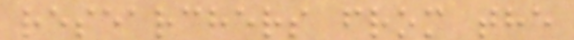researchers from the
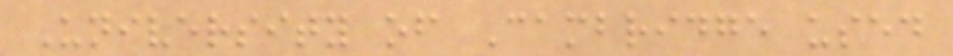University of Cambridge used
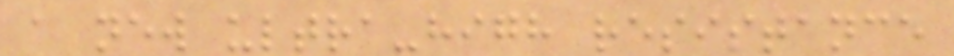a new ultra-high resistance
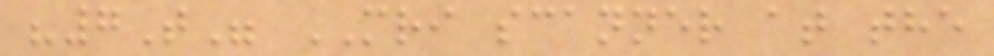"7T" MRI scanner at the
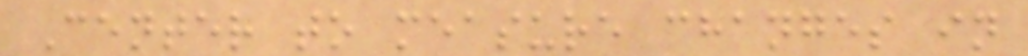Center to measure changes in
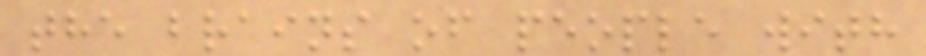the brains of people with
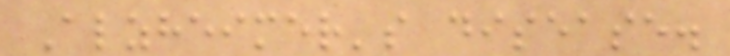Alzheimer's disease.
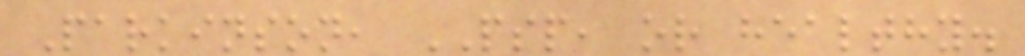Parkinson, PSP, or healthy.
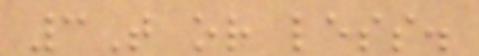3T or less.
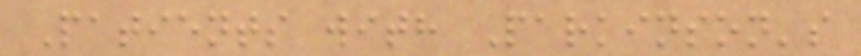Patients with Parkinson's
